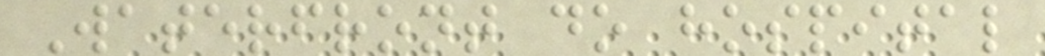Waterfront do hospital
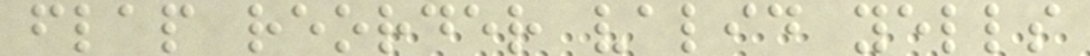flap reorder valid yells
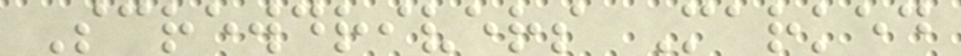Screwdrivers Marked
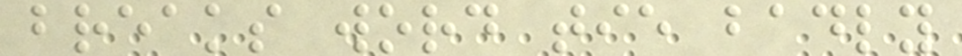breaks word tie badly
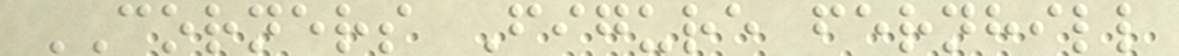CORNERS Figure fernhill
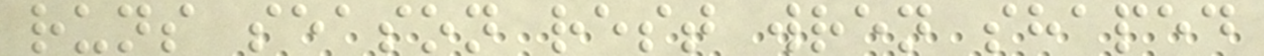runs season rest wren shaped
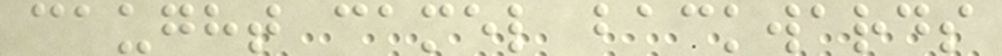caught camel backwards
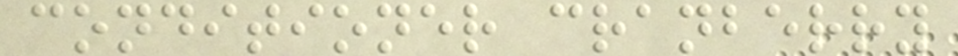conditioner cranberry
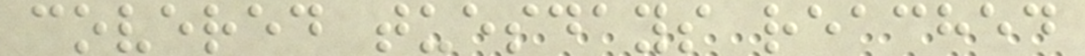covered tuesdays reached
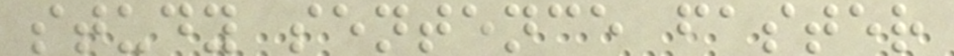study sentence faster
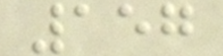157
